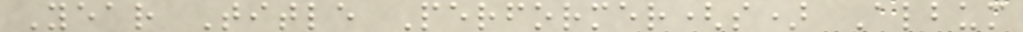Year Title Performer(s) Album
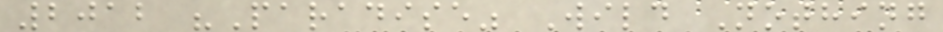2012 "Paradise" Wild Nothing
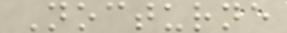Nocturne
